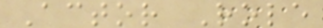Actor Role
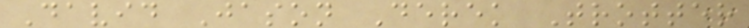David Jason Derek Trotter
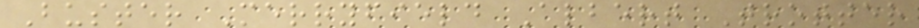Buster Merryfield Albert Trotter
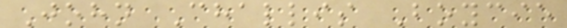John Challis Boycie
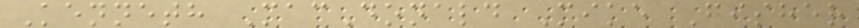Kenneth MacDonald Mike Fisher
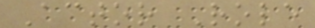Actor Role
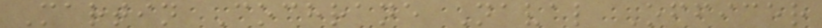Martin Cochrane Naval Officer
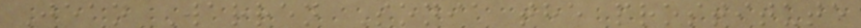Jean Warren Sonia the prostitute
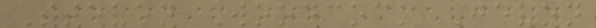Steven Woodcock Jevon
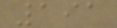191
